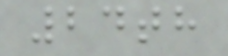24th
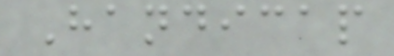Handicap
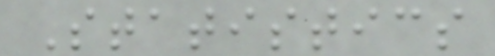Statistics
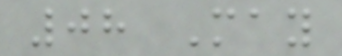08 May
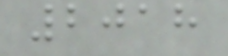2018
